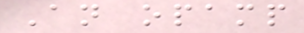An opamp
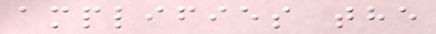amplifies the
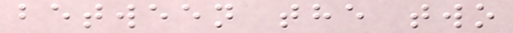between the two
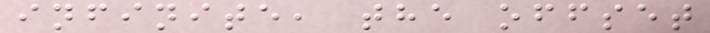infinite, the offset
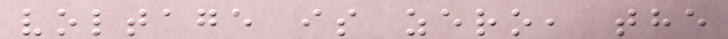voltage is zero, the
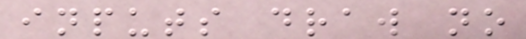inputs draw no
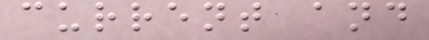current and
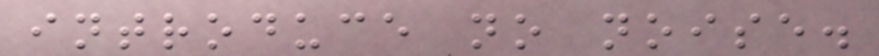introduce no noise.
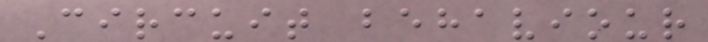Circuit behaviour
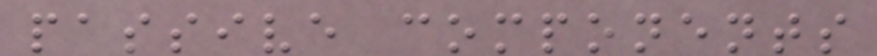passive components
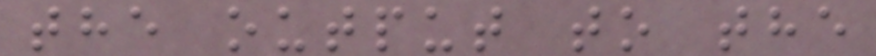the output to the
